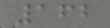162
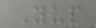Yup
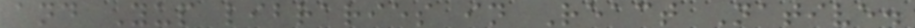and Yup libraries in React Native.
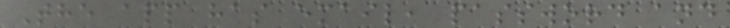The app has email, password and
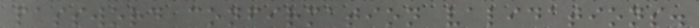password confirmation validations.
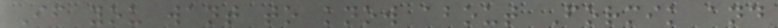If you want to know about Formik and
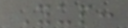Yup:
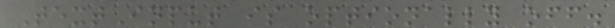TextInput is optionally off.
